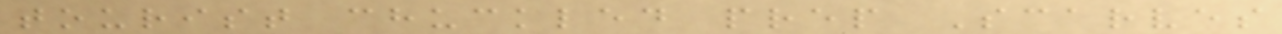tourist chuckled prep Scarves
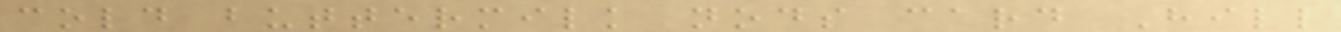cold buttermilk nods card Hill
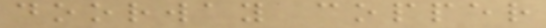doorway copper
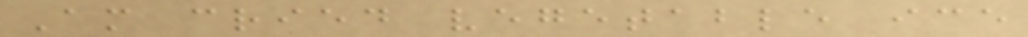Am cried vegetable ice
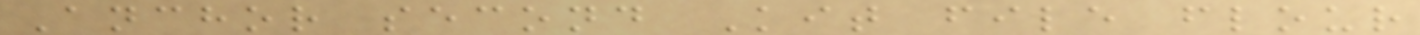Anchor second Kit file flour
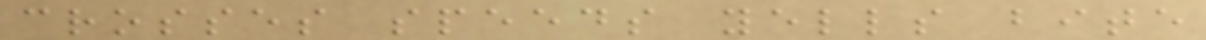crosses speeds yells bite
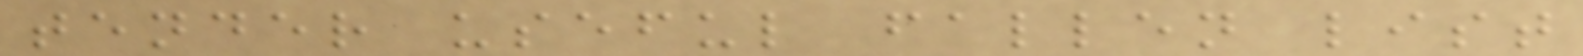tender useful fallen list
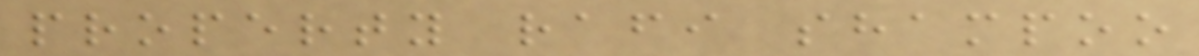property rafi shampoo
